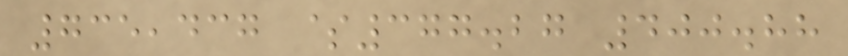735,437 $377.27 400.88
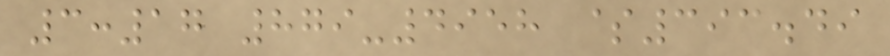3:17 879-4958 $393.49
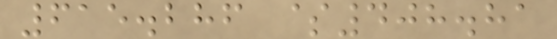615.286 $408.81
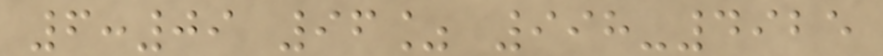6:09 96% 998-4925
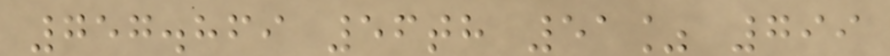757.869 56th 51% 799
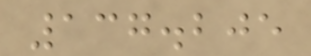137.205
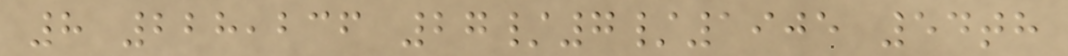8 228,236 27/7/1905 54th
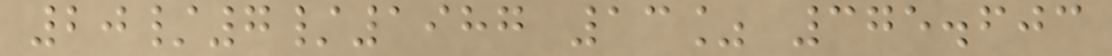20/7/1987 13% 375.603
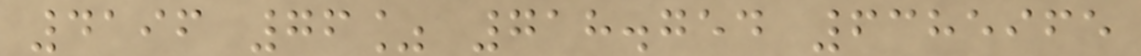4196 76% 718.754 6385965
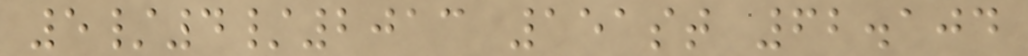5/4/2013 151st 62.104
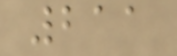211
